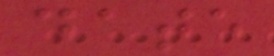date
